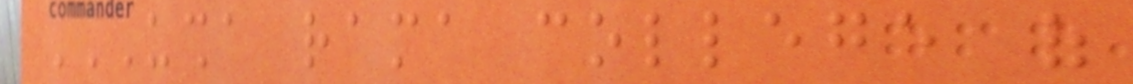USHA RAMA COLLEGE OF
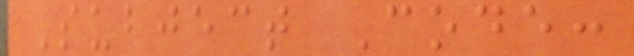Subject Code:
